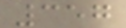357
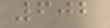602
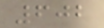602
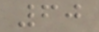60
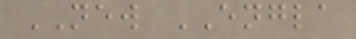NEW ENGLA
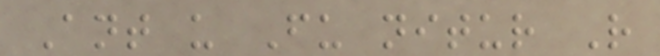Ant u Fu nitur R
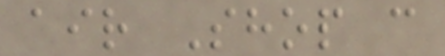air Shop c
